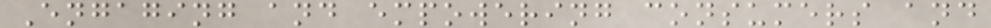Engaging and empowering consumers and
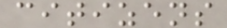citizens
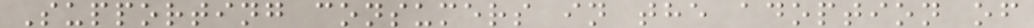Supporting consumers in the adoption of
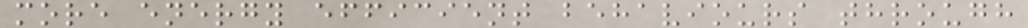more energy efficient behaviours through
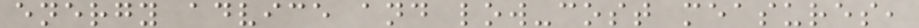energy advice and low-cost measures,
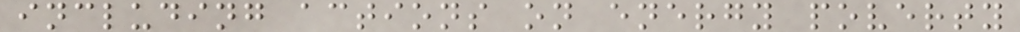including actions on energy poverty
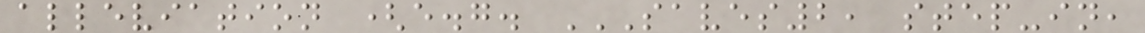alleviation (e.g. SAVES2, STEP-IN,
